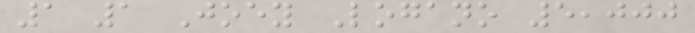1 1 Joey Logano 5,000
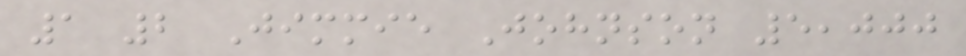1 2 Jimmie Johnson 5,000
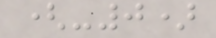(-0)
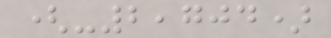(-2,704)
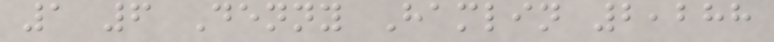1 6 Denny Hamlin 2,288
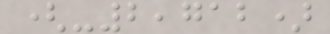(-2,712)
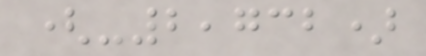(-2,732)
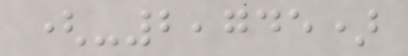(-2,745)
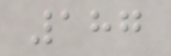187
